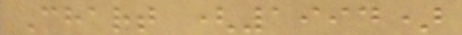Chart (1994)
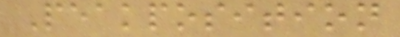Peakposition
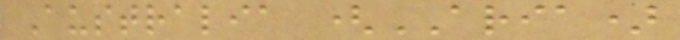Australia (ARIA)
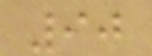90
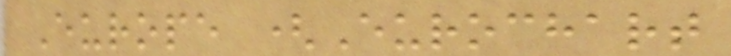Europe (Eurochart
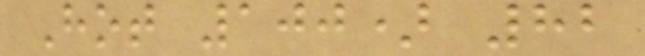Hot 100) 82
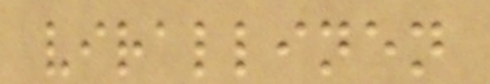virallinen
